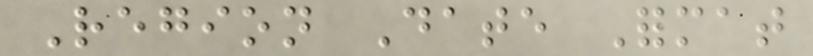Region Date Format
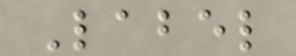Label
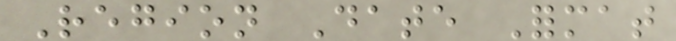Region Date Format
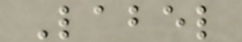Label
